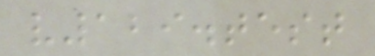v129.test
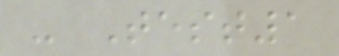- Test1
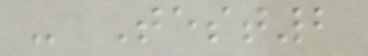- Test2
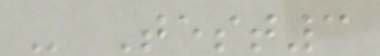- Test3
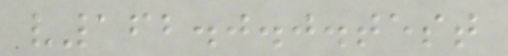v162.0.0.test
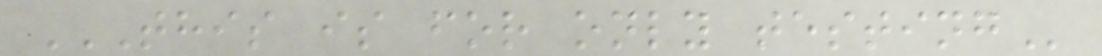THIS IS FOR ONLY TESTING
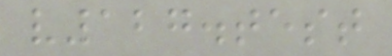v127.test
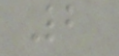2
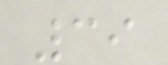39
